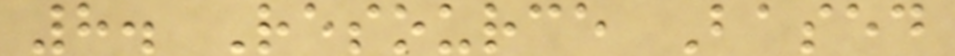8. Resource Based
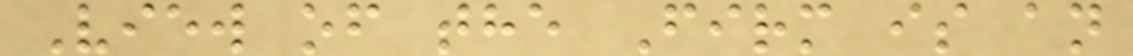View of the Firm is an
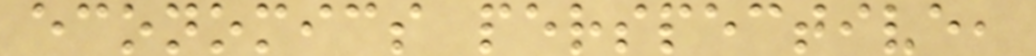economics perspective,
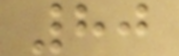80
